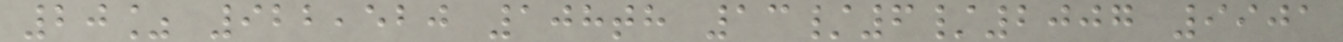20% 922,520 108th 13/6/2007 9901
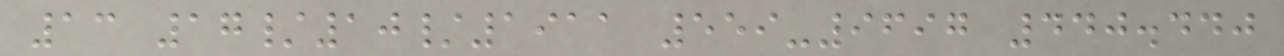13 17/10/1911 559-9697 440.440
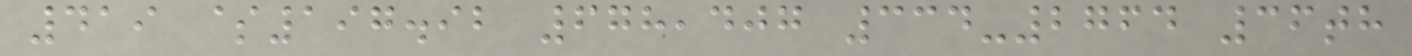419 $197.92 678,407 334-2764 36th
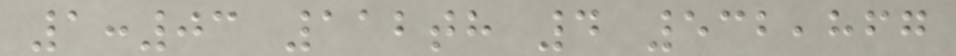1:03 112th 4 532,867
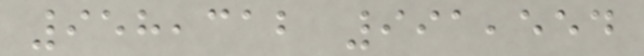958,312 991,554
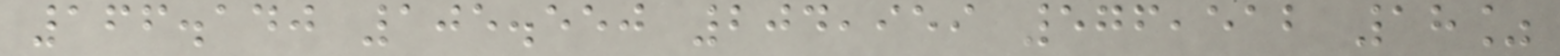166.140 105.550 204,959 576,512 18%
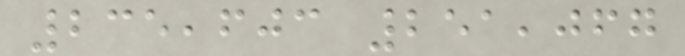235,603 251,067
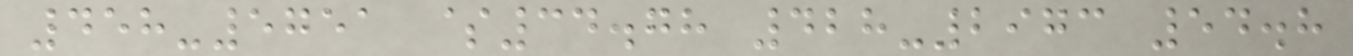458-5751 $34.78 428-2973 54.8
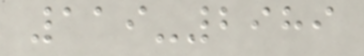119-2989
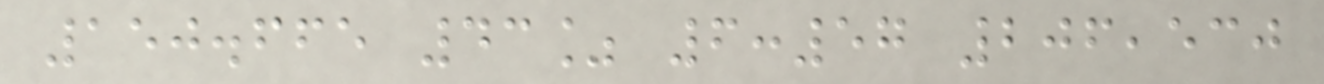150.665 43% 6:57 206,530
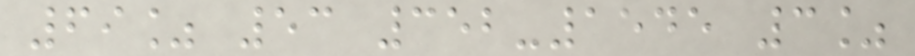69% 53 352-1545 3%
